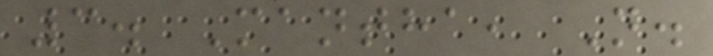3. Mantha, N.
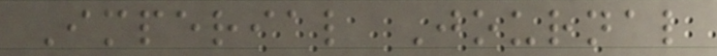Imperial Journal
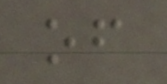of
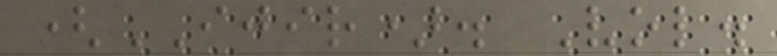(IJIR). Vol.
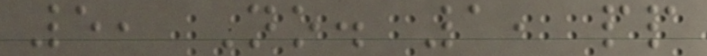5, No. 1, pp
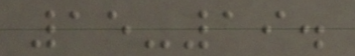15-19.
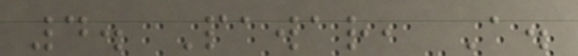4. Pawar, A.
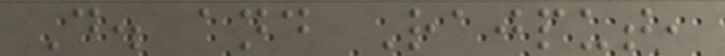D. and Rajput,
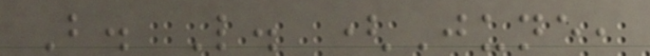B. L. (June,
